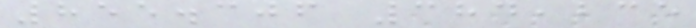855.306 384,235
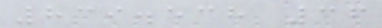839.538 36
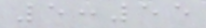5:55
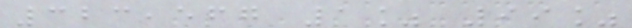323,567 1% 99%
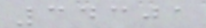34301
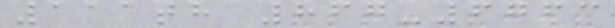111th 867-6763
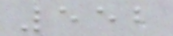552
